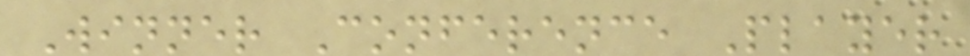Winner Conference Player
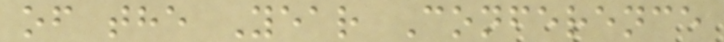of the Year Conference
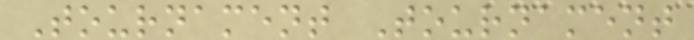Tournament Tournament
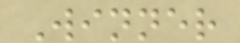Winner
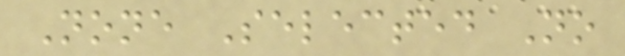None Selected No
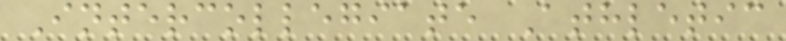Intercollegiate Athletic
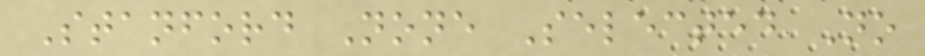Stanford None Selected No
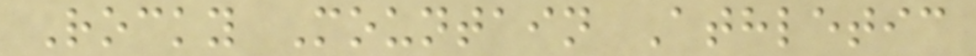Rocky Mountain Athletic
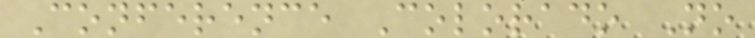Conference Colorado No
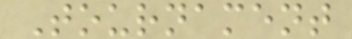Tournament
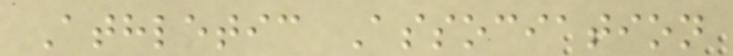Athletic Association
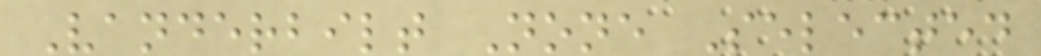Vanderbilt None Selected
